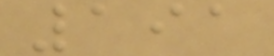191
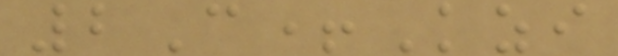2C+Kzi
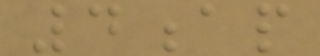4ap
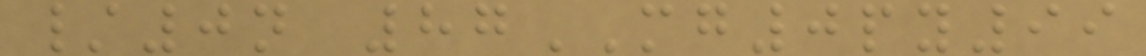/0n 87MG0py99
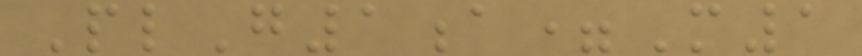PlG1a=M1
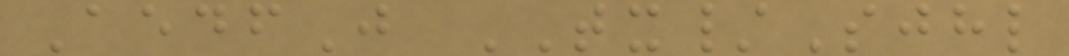AedfJ TX/Sjhl
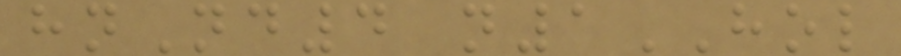hnNd4 n1HOL
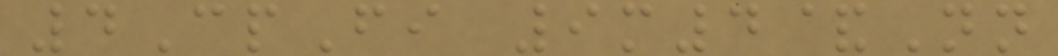4CpFi 9m4&Nn
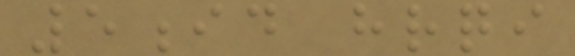5id hrqi
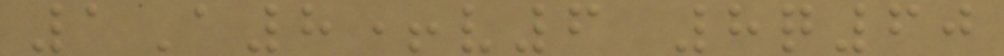1A8+v6 8q60
